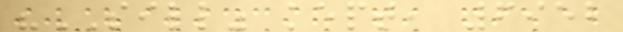"SILL" kept, 6952
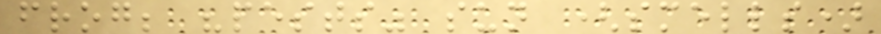frog; "pests" sun (smells)
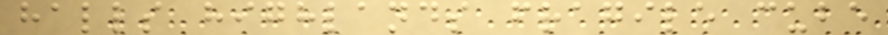halls highlands fragile cube
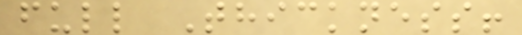full Thickness!
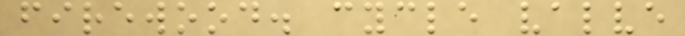firewood. cycle valve
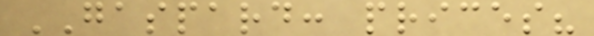GASPARD: prices?
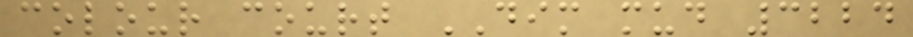colour court DIM mud 3224
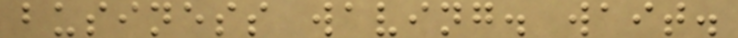business waving. wait.
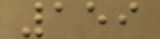159
